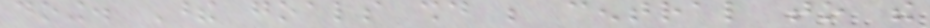doing. These goals should be central to the
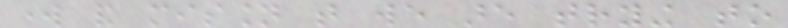work and mission that we are trying to
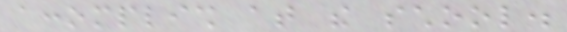accomplish at the school.
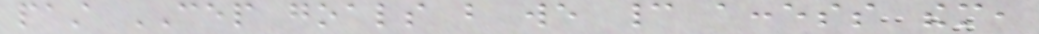past CEP goals but we cannot access them,
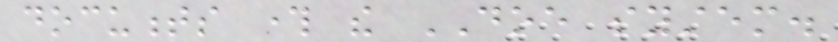documents through the DOE system.
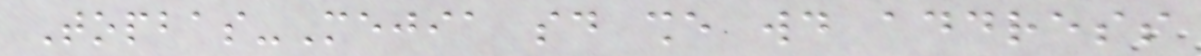Topbas-Mejia said she would address
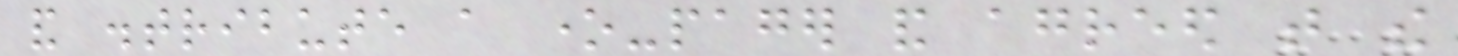and distribute a one-pager and agreed that the
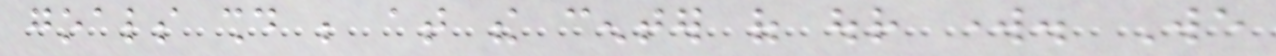goals should be at the center of our work. We
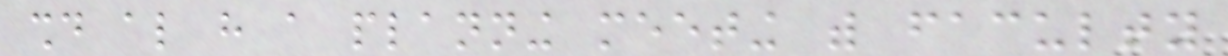should also have a planning meeting with faculty
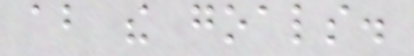about the goals.
